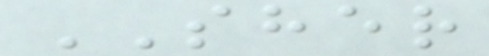SHER
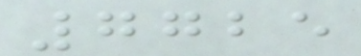7725
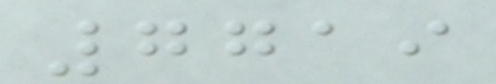7719
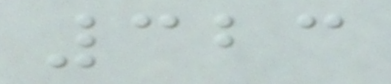323
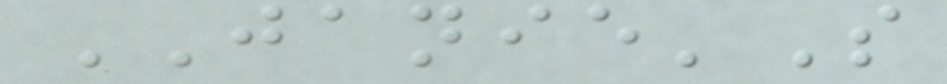JANIE'S
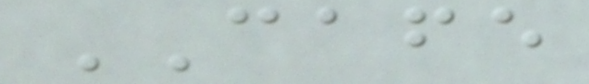CAFE
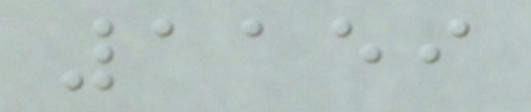1159
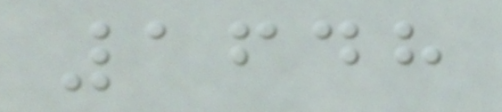1648
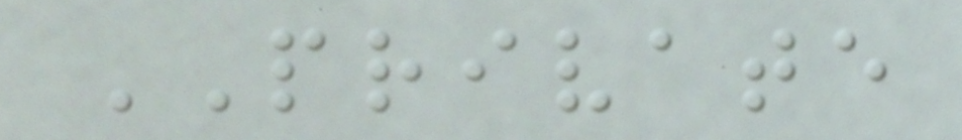PRIVATE
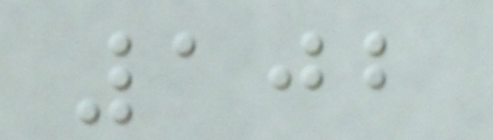102
